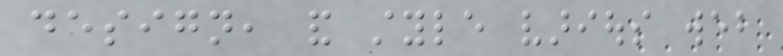design, and style various web
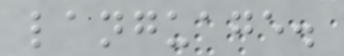language.
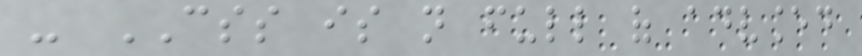- CSS is not full of advanced
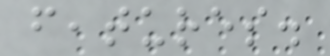features.
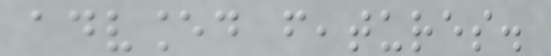advanced features.
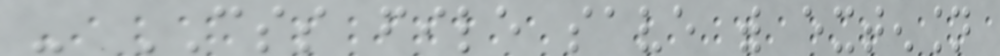- CSS file save with extension
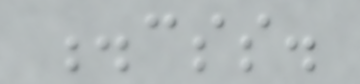.css.
